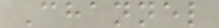Channel
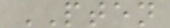PTEN
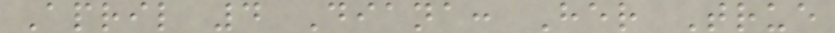April 4 Diana: Her True
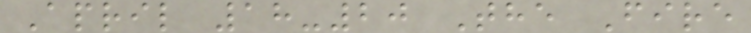April 18-20 The Fire
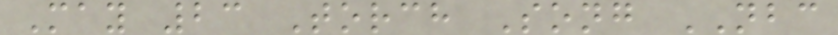May 23 Torch Song NBC
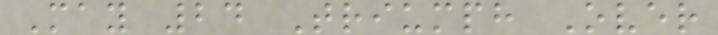May 24 Triumph Over
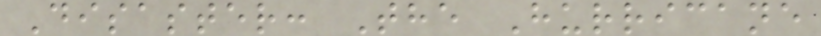Disaster: The Hurricane
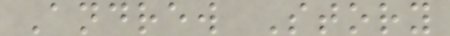Andrew Story
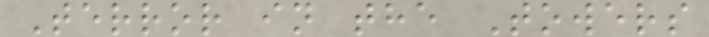Terror in the Towers
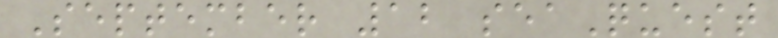September 12 seaQuest
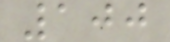100
